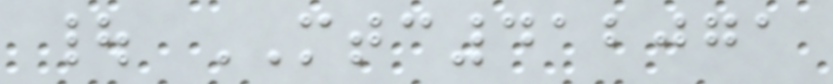| MTC412071
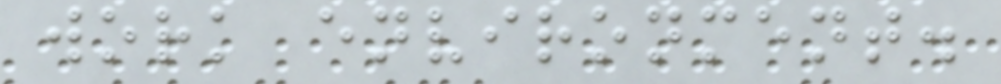work environment.
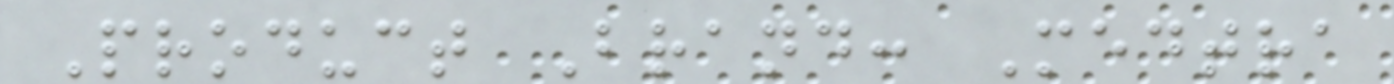Product Brand: Medtra
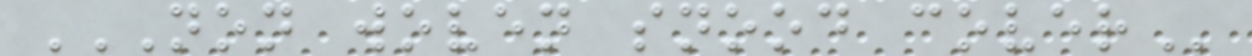NON WOVEN SNOOD COVER
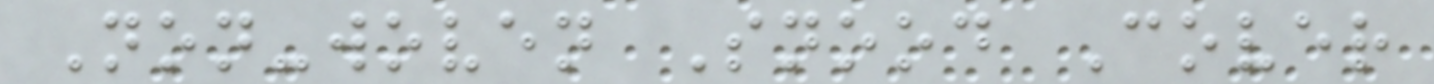Non-woven Snood Cover
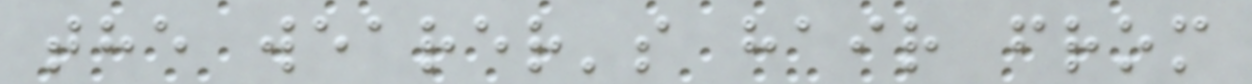the wearer's hair from
